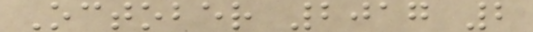October 2017 2
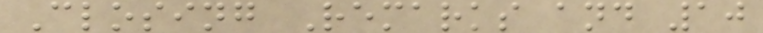Closing Remarks and 10
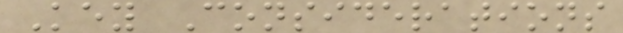Key Considerations
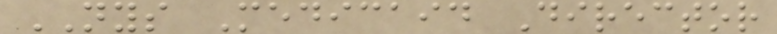NYS Medicaid Director
